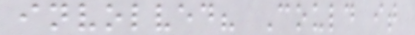involved? Could it
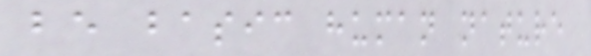be basic human nature
